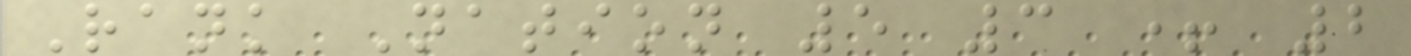Rank Nation 5 3 + 2
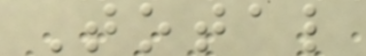Total
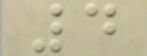4
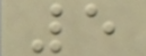5
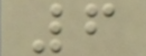6
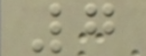7
